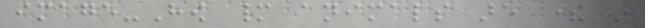image-How many animals are there in
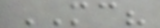MC?
